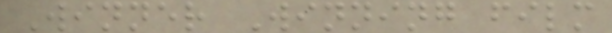Winner Winning film
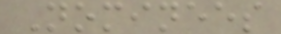Nominees
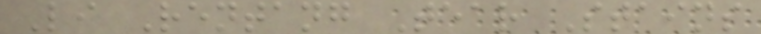Li Rentang Tear Stains
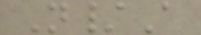N/A
